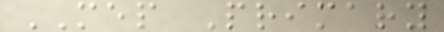MEP Primary
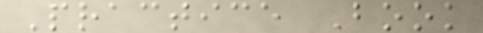Practice Book
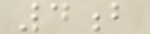4b
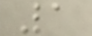1
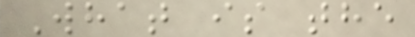What is the
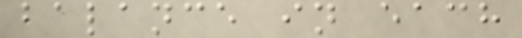balance in each
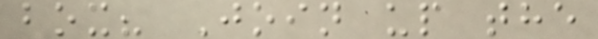box? Join up the
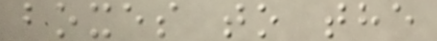boxes to the
